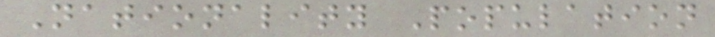Nationality Population
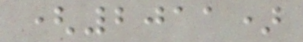(2011)
